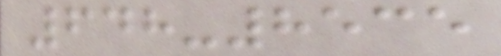648-8535
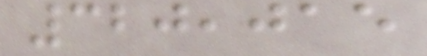320,015
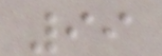99
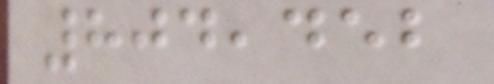804,452
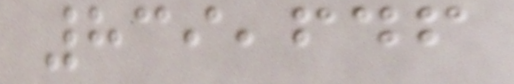839,646
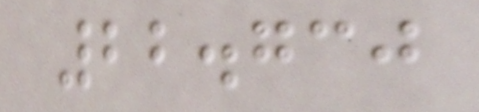22.730
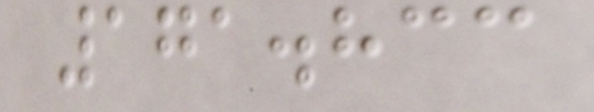171.833
